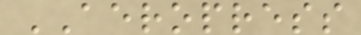AEROPRESS
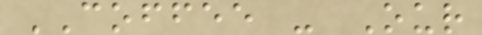COFFEE - Our
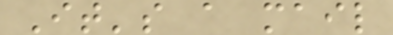It's a mail
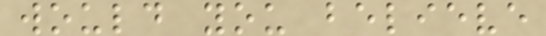would you believe
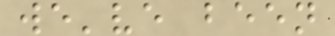we've been
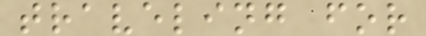traveling for
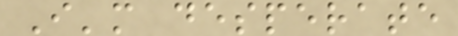I'm desperate
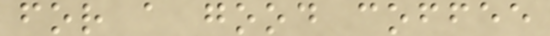for a good coffee
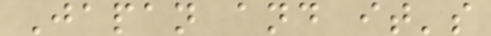Japan and it's
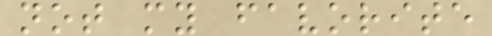not my favorite
